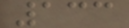133
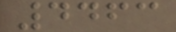4463
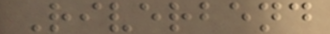Riverbend
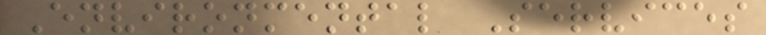Environmental Services
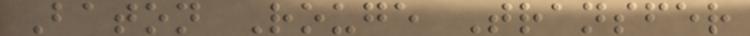Baton Rouge Transfer
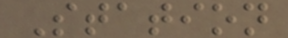Station
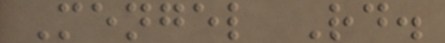Mengel Rd.
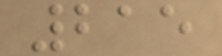215
